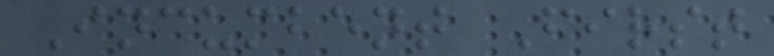Incumbent First
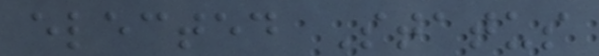elected Status
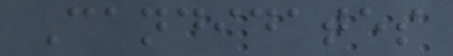Candidates
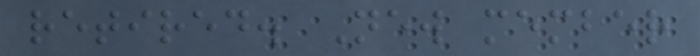retired. New member
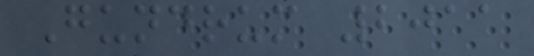Gundrum 2011
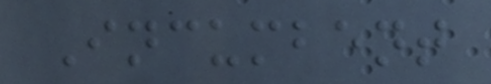Incumbent
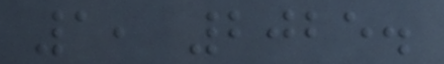1, 2025.
